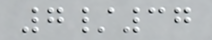7/37
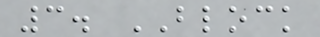3. BLOCK
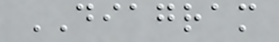DIAGRAM
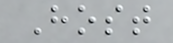Host
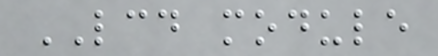LCD module
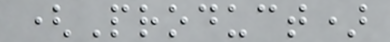(Product)
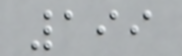199
